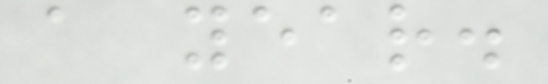a year.
